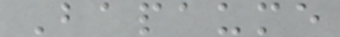Bapaume
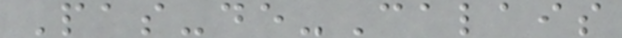Pas-de-Calais
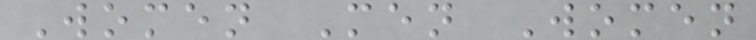Women Men Women
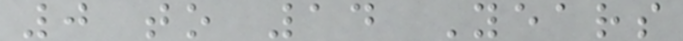0 to 14 Years
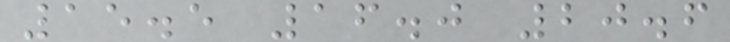15.5 16.0 20.6
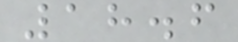18.6
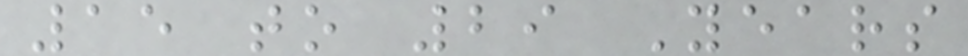15 to 29 Years
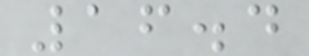16.4
